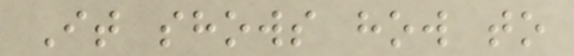It shows how to
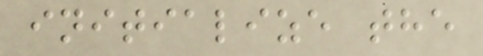initialize the
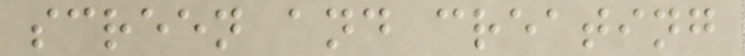screen and creating
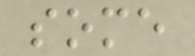some
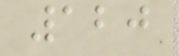120
